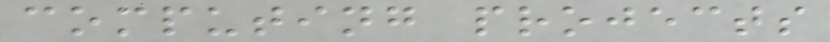computing projects
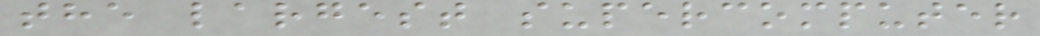the largest supercomputer
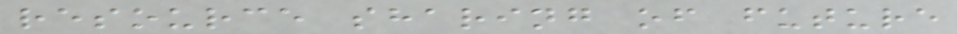resource sharing of future
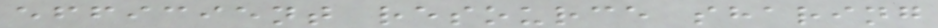efficient resource sharing
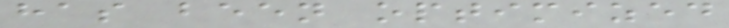has been optimized
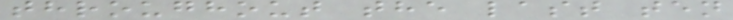throughout the last ten
